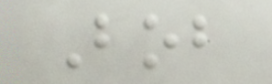Bob
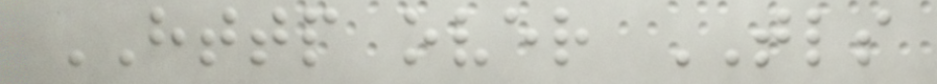HTTP over TLS
